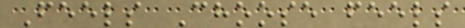Feels Choose feels
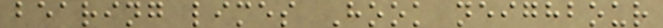bearing limes Hook neighbour
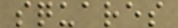squares
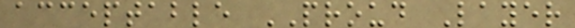acceptable PROUD Layer
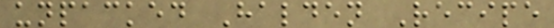unpacked Halden Recipe
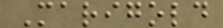Marigold
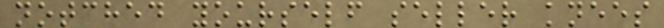notched yourself seller knees
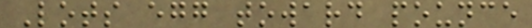Lots egg toward pounce
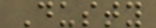Dusty
